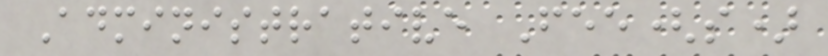Administrative Fee(s)
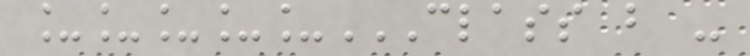_____CLASS B -
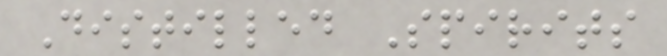Distilled Spirits
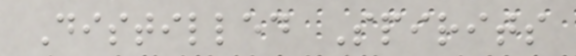Distilled Spirits
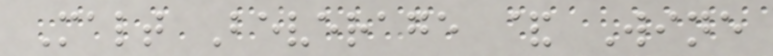Malt Beverage & Wine
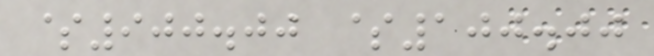$900.00 $100.00
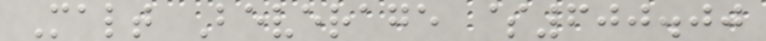Malt Beverage $600.00
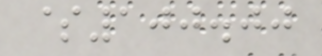$100.00
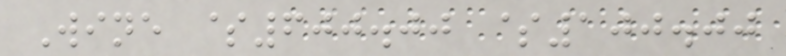Wine $600.00 $100.00
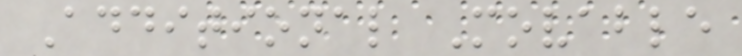Additional Movable
